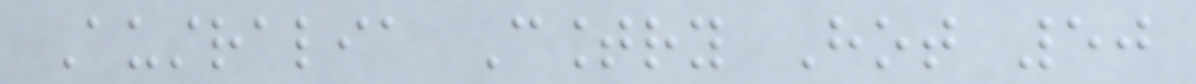Australia Country Hot 50
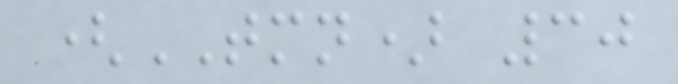(TMN) 30
